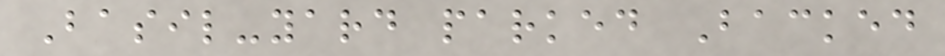Basil-yard parked Backed
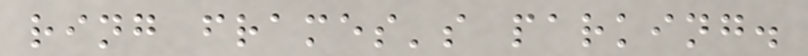ring frames's parking.
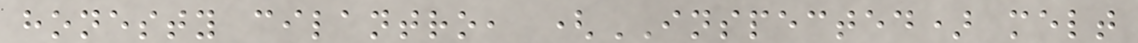honesty cilantro, (INSPECTED) melt
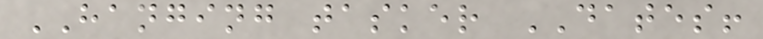HANGING tasker DATES!
